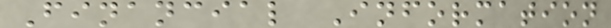Financial Information
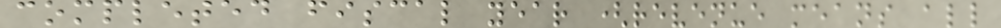completed fiscal year (revenue means all
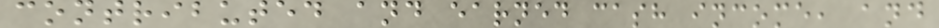contributed and earned cash income, and
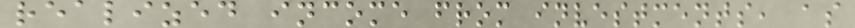realized income from investments, as
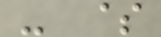- $
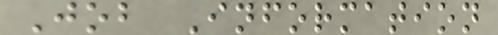Job Information
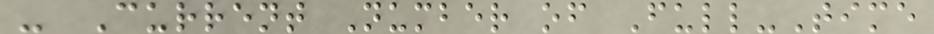- Current Number of Full-Time
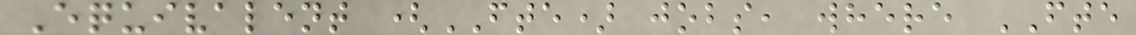Equivalent (FTE) jobs, where FTE
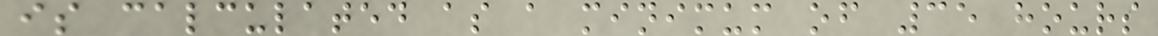is calculated as a minimum of 35 hours
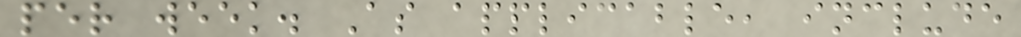per week. As applicable, include
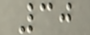30
